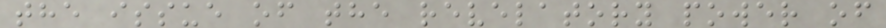the issue of the revelatory power of
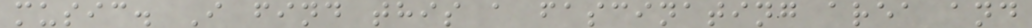music. I find this a fascinating area and
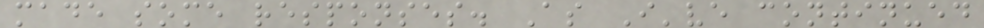made some responses. As I've continued
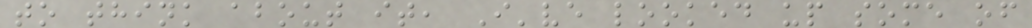to think about it, I've looked up some of
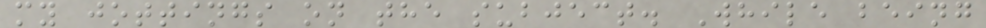my jottings on the subject. While being
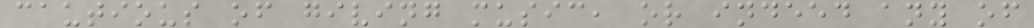cautious of giving music, or indeed any of
